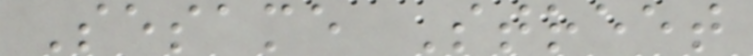Sesame Street
